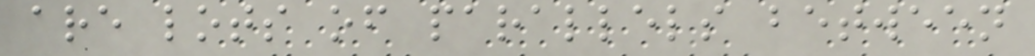are lots of parallels between
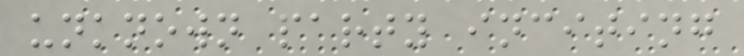unknown party inciting
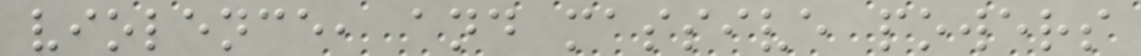violence, and massive powers
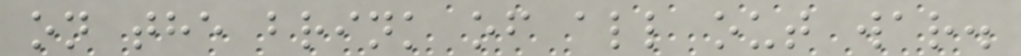on the brink of all out war.
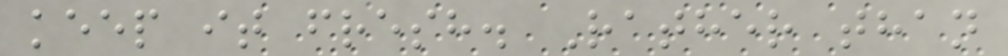keep it fresh. Rather than
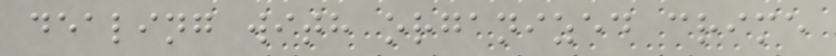dealing with organized crime
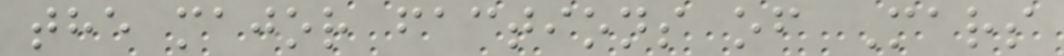the major factions of Mars
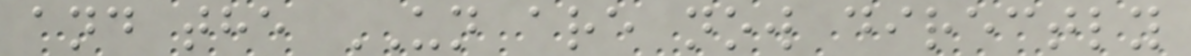and the UN are now directly
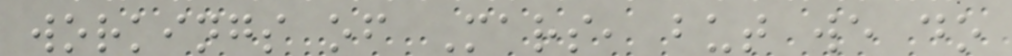workings of Mars, but we do
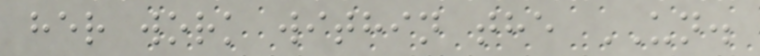her work within the UN.
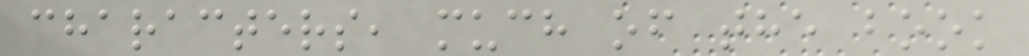characters, much of the book
